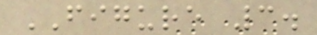FIGURE 3.
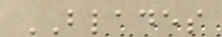BLADES
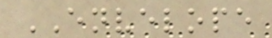ENVELOPE
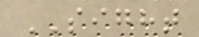SIGHT
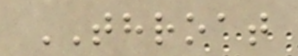THROAT
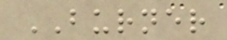BURNER
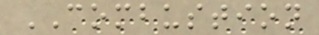COMBUSTION
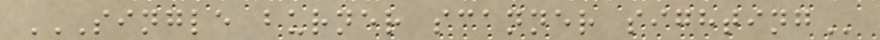SINGLE BURNER SCANNER SIGHTING
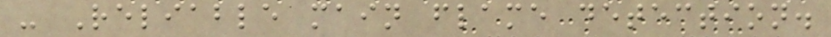- Reliable main flame detection.
